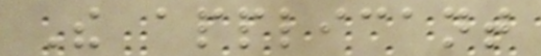The applicant
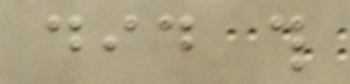did this
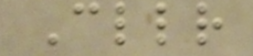Cllr
